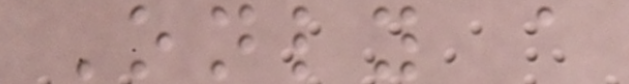Only a
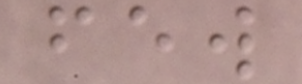few
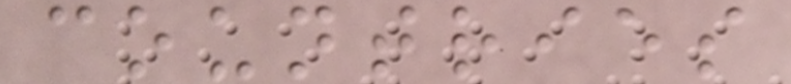countries
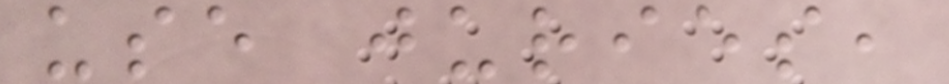use juries,
